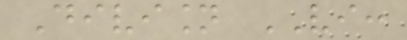Division VI:
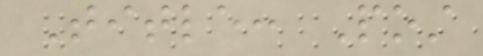Title: Post
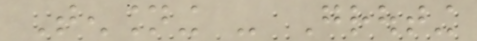Tensioning - Grouting
